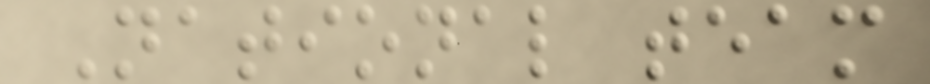National team
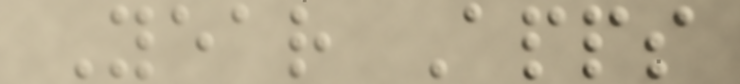Year Apps
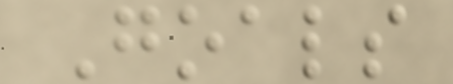Goals
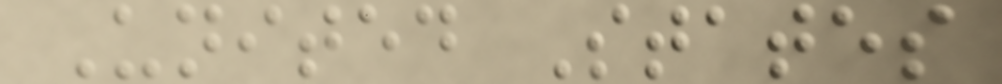United States
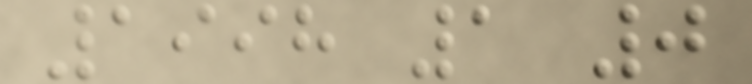1998 1 0
